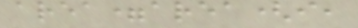area=area(i,
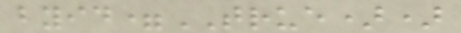byid=TRUE))
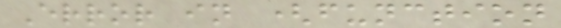Error in (function
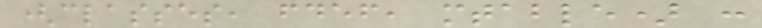(classes, fdef, mtable) :
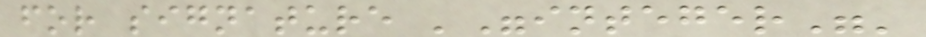for signature '"integer"'
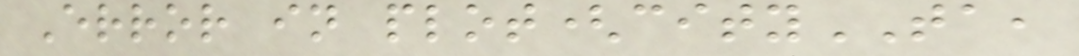Error in plot(cityTA,
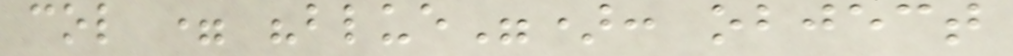col = "blue"): object
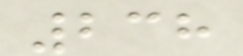238
